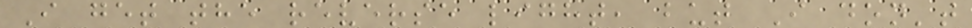I get the reverse light, but I don't
